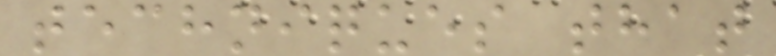techniques that
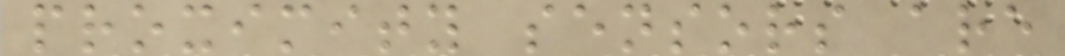proximity sensors are
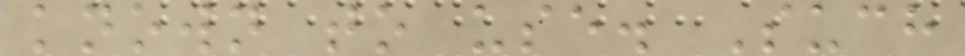known to use. Such
